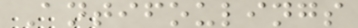Antifoulings
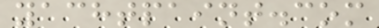yachtpaint.com
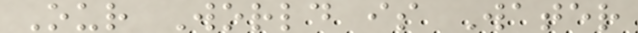Our World is Water
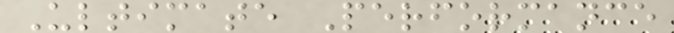Ultimate Performance
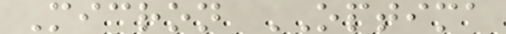Micron OPTIMA
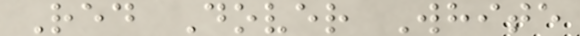Red Dover White
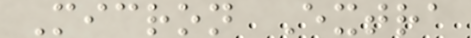Micron Extra
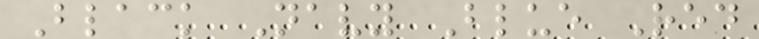Black Navy Blue Red
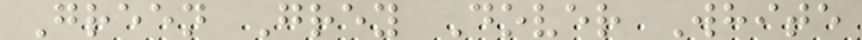Green Grey Dover White
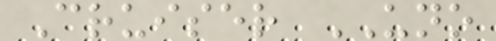Cruiser UNO
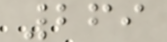269
